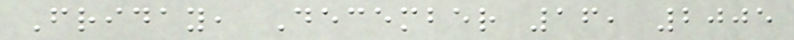Friday, December 16, 2005
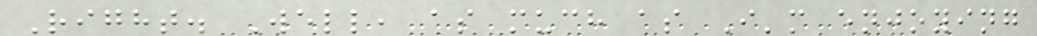Right. Well, as much as I'm enjoying
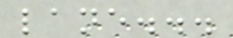lane...
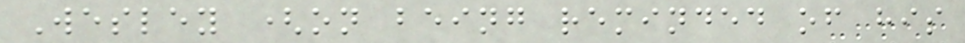Wesley (on being reminded of his
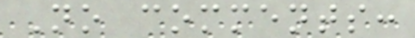No comments:
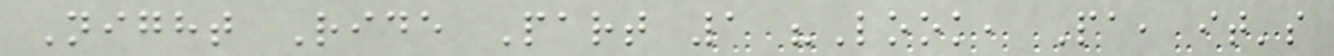Night Ride Part 1 "Look, Pa, it's
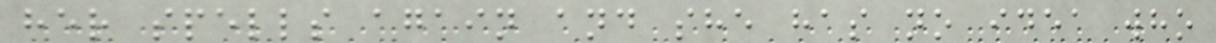her spells again and she has no idea who
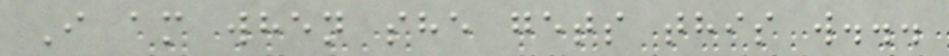I am when she gets this w...
